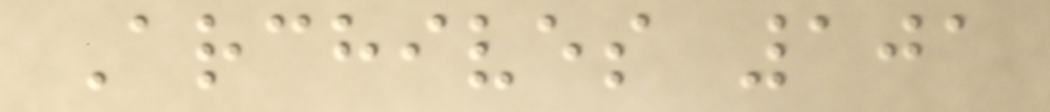Archives 101
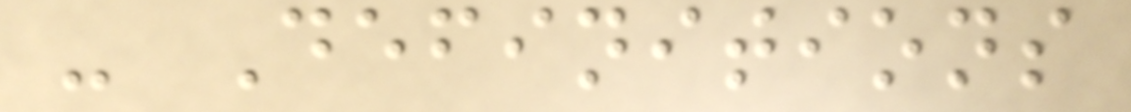- Definitions
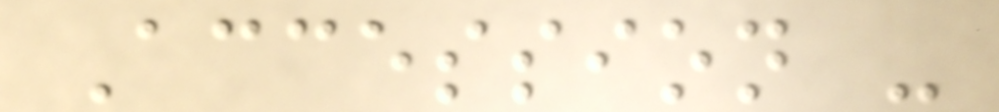Accession -
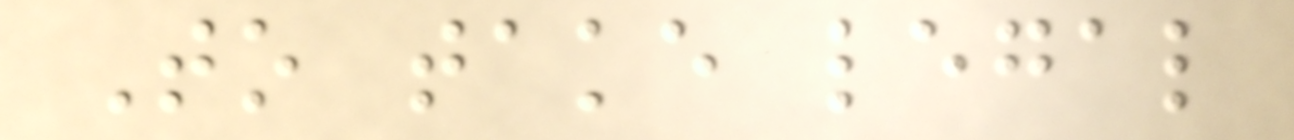To take legal
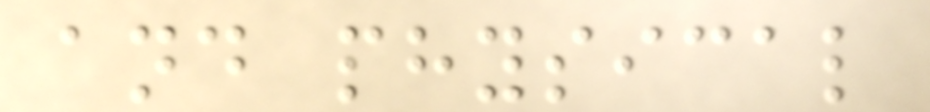and physical
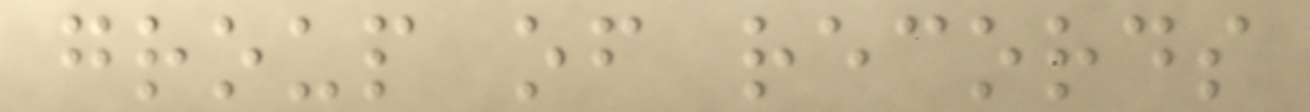group of records
